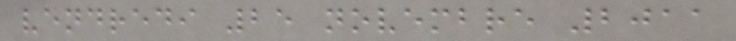vendredi 25 novembre 2011
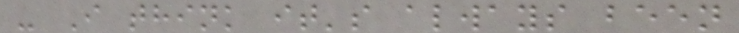- I think it's always been
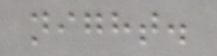night.
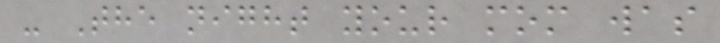- The night your mom was
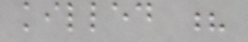killed ?
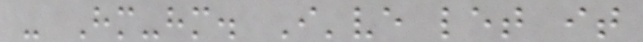- Hm-hm. I've let it
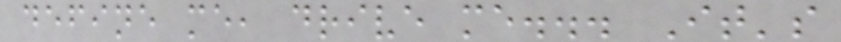define me, drive me... It's
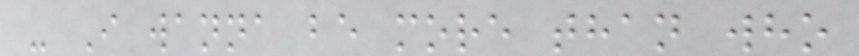- I wanna be more than who
